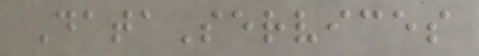DataServices
